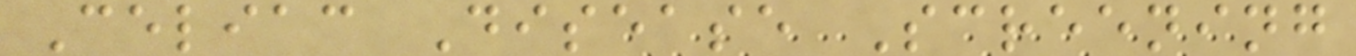Celiac Disease Screening
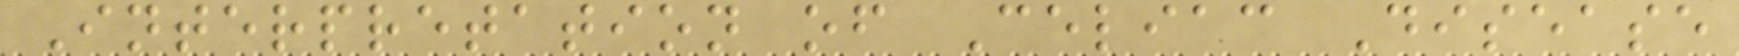Interpretation of Celiac Disease
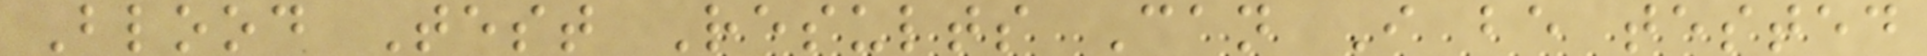Blood Test Results Can I be tested
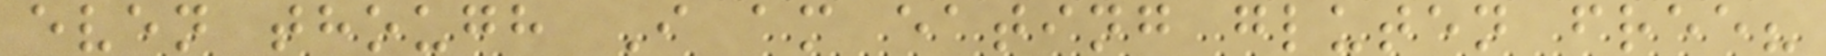even though I am eating gluten free?
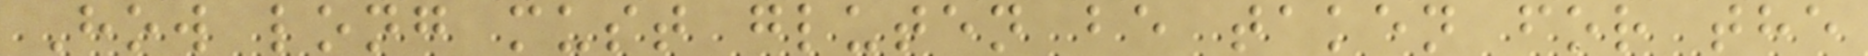How long must gluten be taken for the
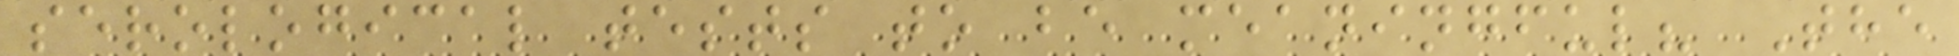serological tests to be meaningful? The
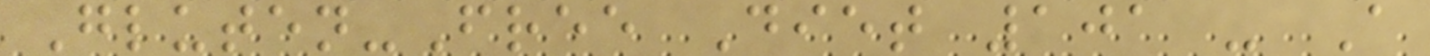Gluten-Free Diet 101 - A
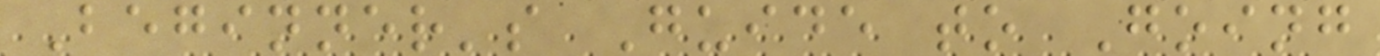Beginner's Guide to Going
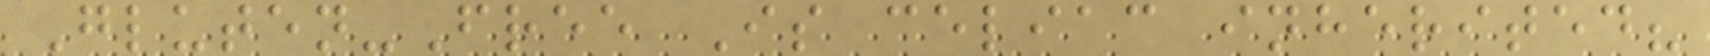Gluten-Free Is celiac inherited?
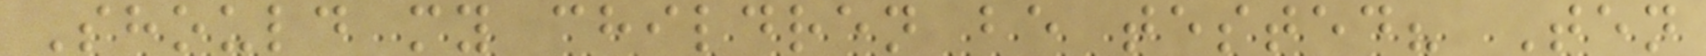Should my children be tested? Ten
